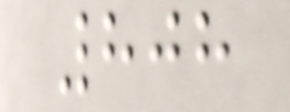808
